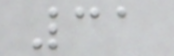31
